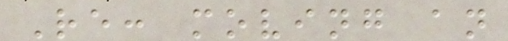Re: moving an
